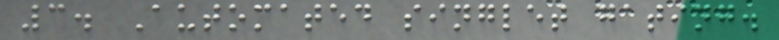3. Automated singlet gating.
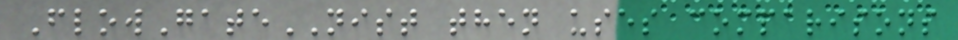FlowGateNIST then uses comparisons
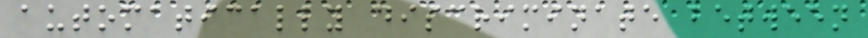automatically discriminate between
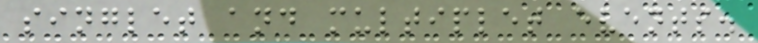singlet and multiplet events.
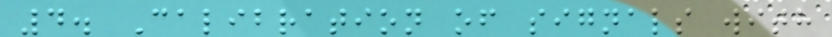4. Calibration of signals with
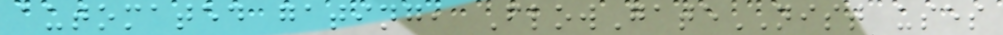automated gating, FlowGateNIST uses
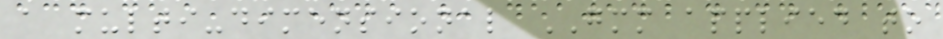a multi-dimensional GMM applied to
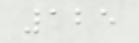125
